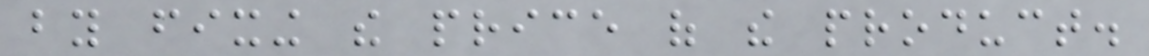by fixing the price of the product.
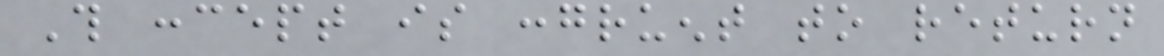This concept is congruent to return
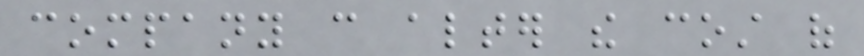company can alter the cost of
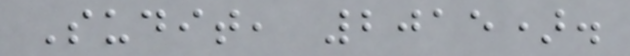Sudit, 2015).
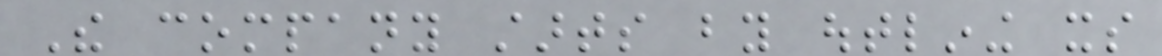The company starts by outlining its
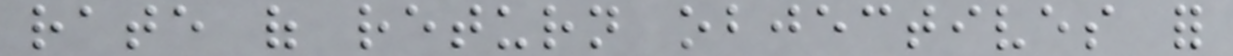rate of return objectives for
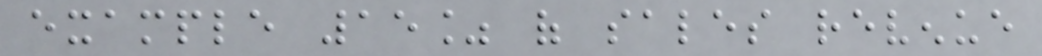example 15% of sales revenue
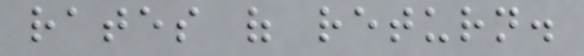rates of return.
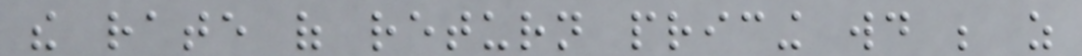the rate of return pricing would be as
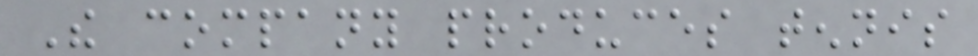The company produces tennis
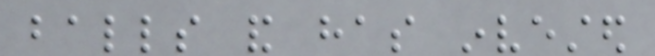balls and has invested
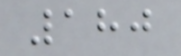180
